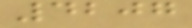4207
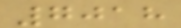7018
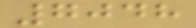7048
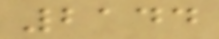2144
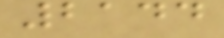2144
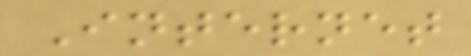Internet
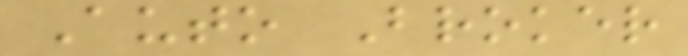Auto Broker
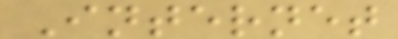Internet
